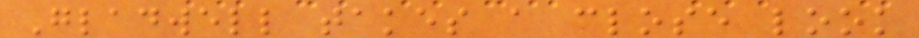Gladwell takes a close look
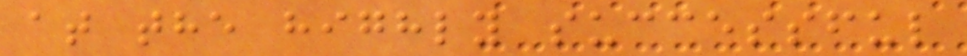at the highly successful
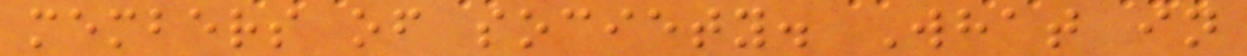members of society. What in
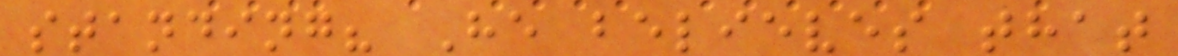standing? He believes that
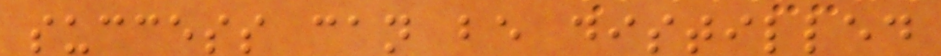success can be distilled
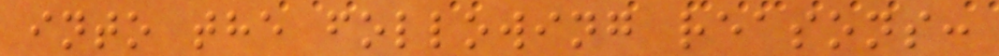into the following reasons:
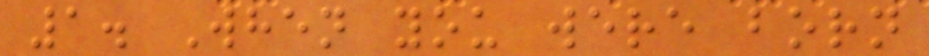1. When you were born
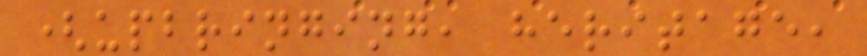(upbringing, heritage,
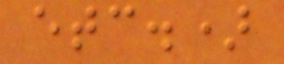etc.)
